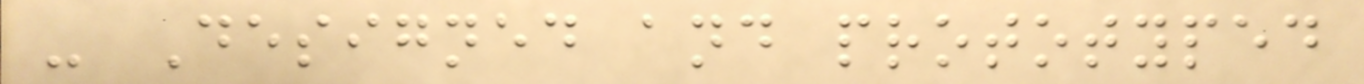- Designed and prototyped
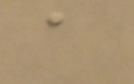a
